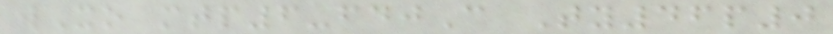wXo mtp6-fdjC Ty46p0
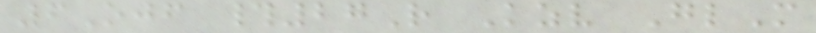6Ojf #27R Kzv GlM
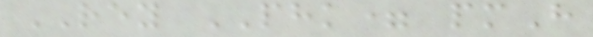REY PHK= pmH
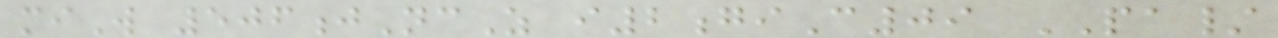miW 506jNcZ i2giC09 PA/
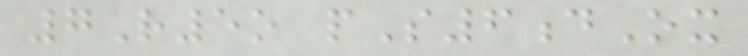7R5o pS6dOx
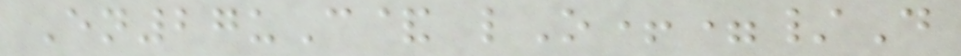En27uC& lO+=/D
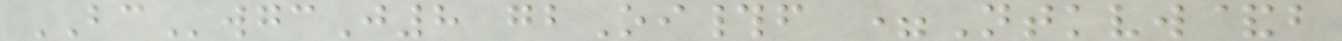BCwgcJ8 gbOi#f =Ntkvw&b
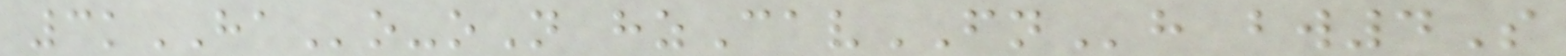3kHAo-oN hzCavFNh bw4S
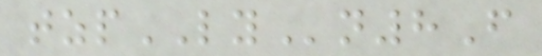tzpLYn8F
